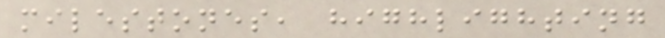milestones, highlighting
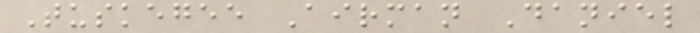Tuskegee Airman Daniel
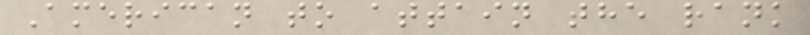American to attain the rank
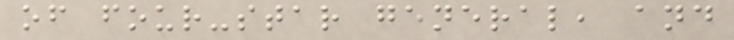of four-star general, and
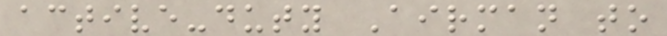active-duty Airman to
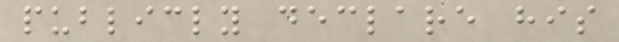publicly declare his
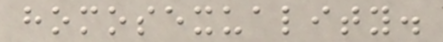homosexuality.
